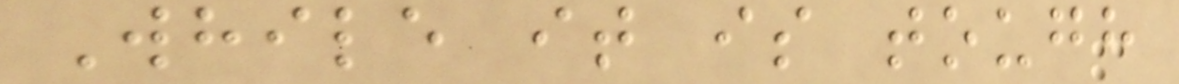While it is tough
